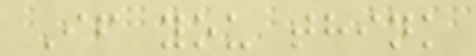If you think
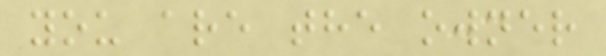you are the owner
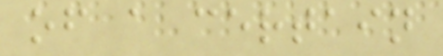of a certain
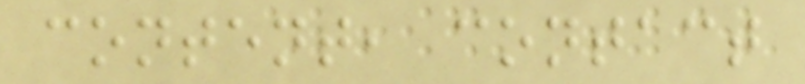content, contact
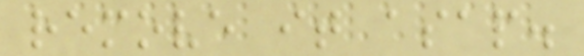remove it asap.
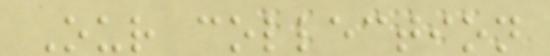Our collection
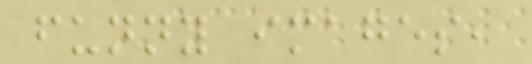funny images,
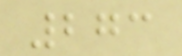273
